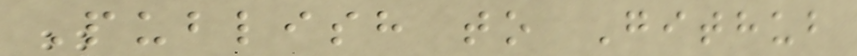Publish to Github
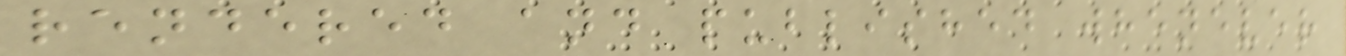rendered and published whenever
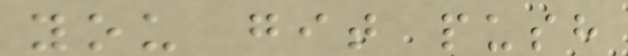you git push
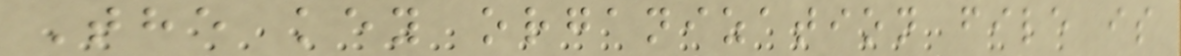The key organization file is
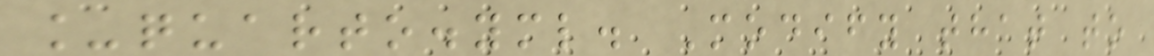_quarto.yml. Modify that to
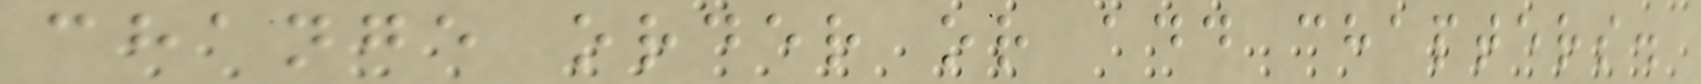change order or add chapters.
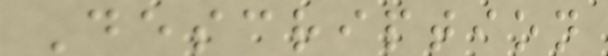Description
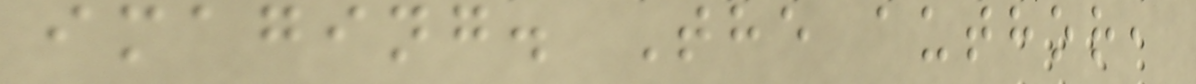imaging. The author,
